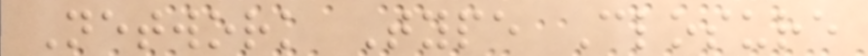Network Type Closure
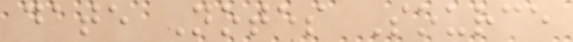date Notes Source
